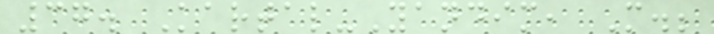37. Kartal-Yandim, M.;
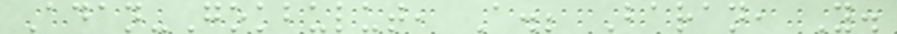Adan-Gokbulut, A.; Baran, Y.
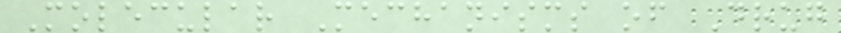Molecular Mechanisms of Drug
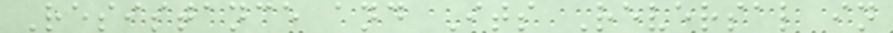Resistance and Its Reversal in
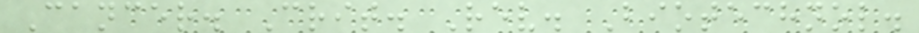Cancer. Crit. Rev. Biotechnol.
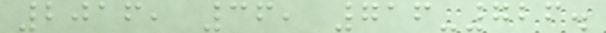2016, 36, 716-726.
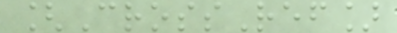[CrossRef]
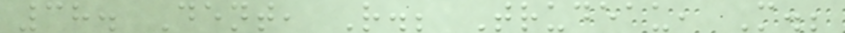38. Dent, R.; Trudeau, M.;
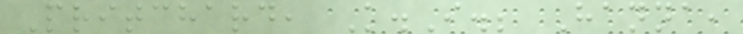Pritchard, K.I.; Hanna,
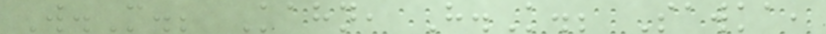W.M.; Kahn, H.K.; Sawka,
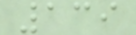139
